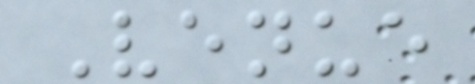Venue
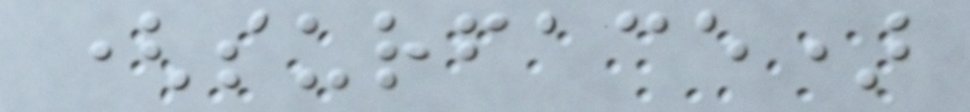(surface)
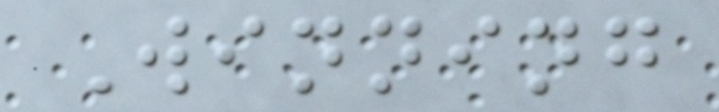Winning
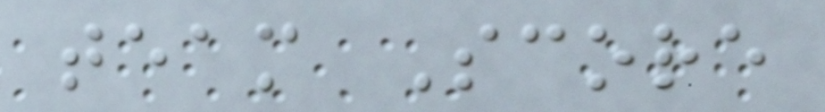team Score
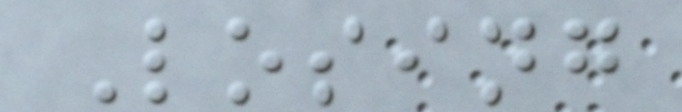Losing
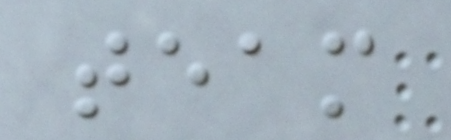team
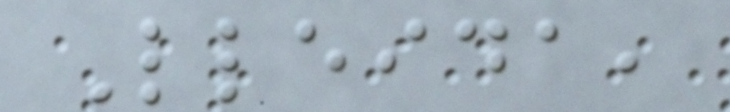Lleida,
